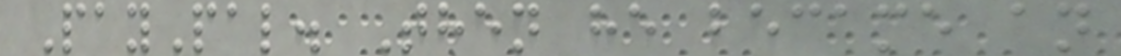PayPal. Then he became an
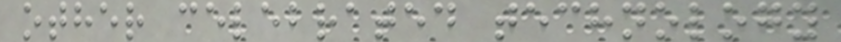other celebrated technology
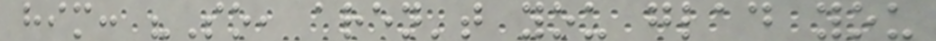him: "So, aren't you glad you
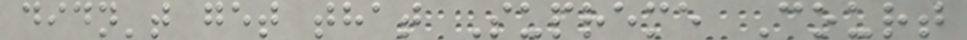didn't get that Supreme Court
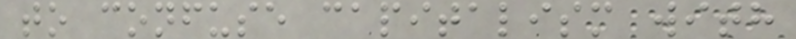to confuse capitalism with
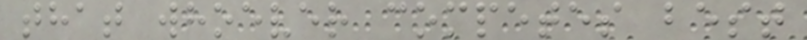that whoever competes best
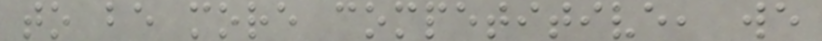to be more competitive, we
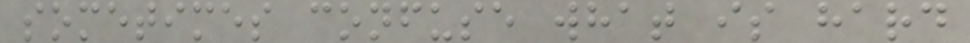sometimes confuse what is hard
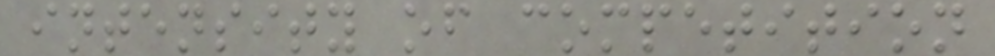intensity of competition
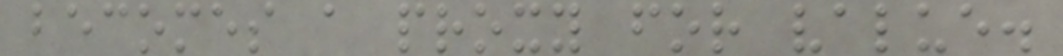becomes a proxy for value.
